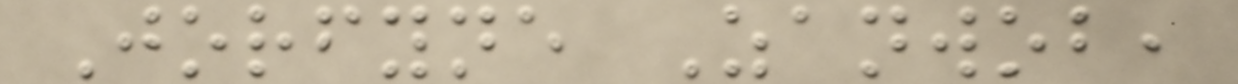Jorfyne Zanwob,
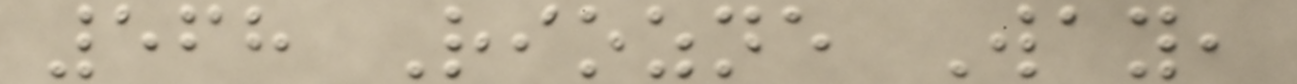568 Riozne Way,
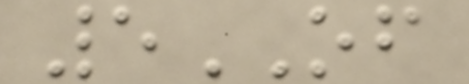5OF
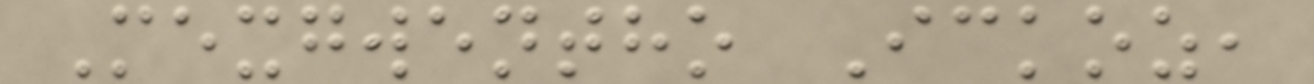Mexgwentho Ickoz,
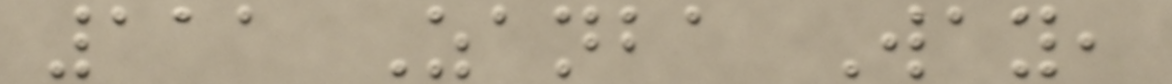111 Zanba Way,
